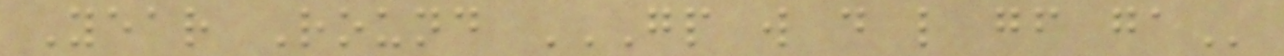Year Round GP W D L GF GA
